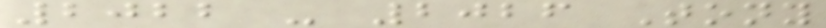2022 - 2026 Tony
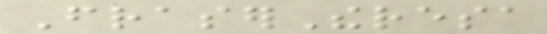FraserTheresa
